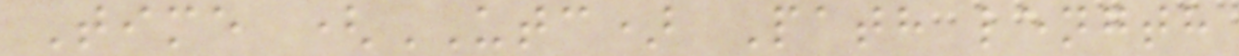Time (UTC) Path length
